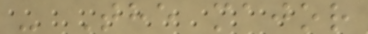- The major
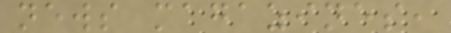news magazines,
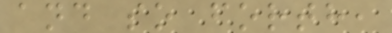and so forth,
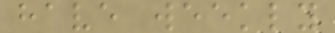have weekly
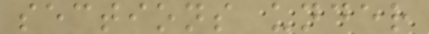sections under
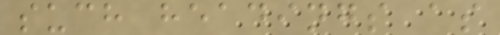such headings as
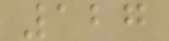127
